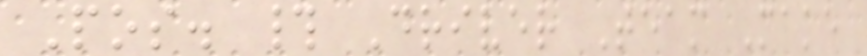Pos. # Driver Team Make
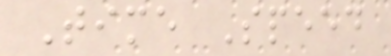Time Speed
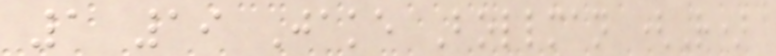1 19 Jake Bollman (R)
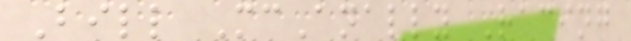Bill McAnally Racing
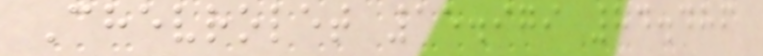Chevrolet 15.979 84.486
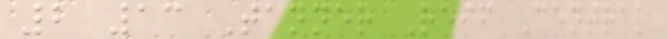2 13 Tanner Reif Central
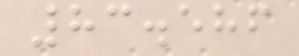83.586
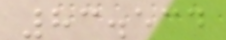83.534
